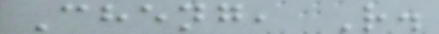Cheng, R.
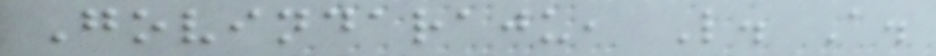Govindaraju, L. A.
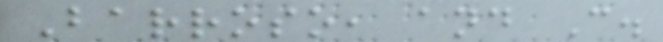Barroso, and C.
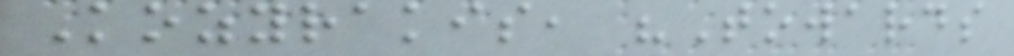Kozyrakis, "Towards
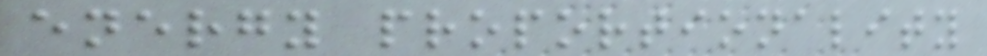energy proportionality
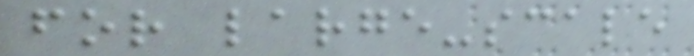for large-scale
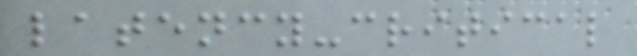latency-critical
